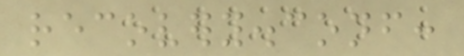recovery.conf:
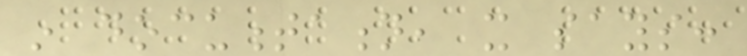in documentation, it says:
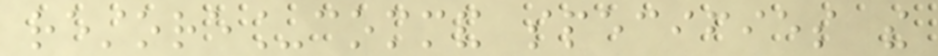restore_command specifies the
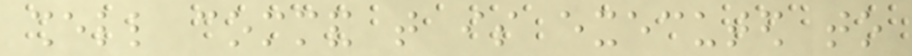shell command that is executed to
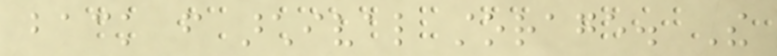back from archival storage. The
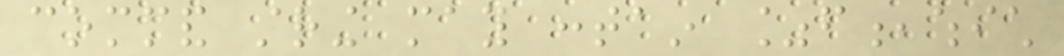command string may contain %f,which
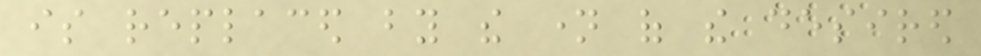is replaced by the name of the desired
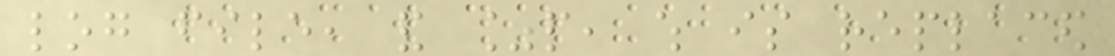log file, and %p, which is replaced
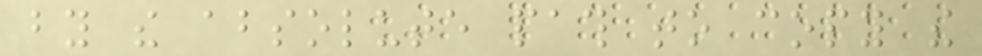by the absolute path to copy the
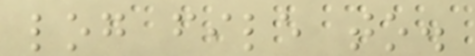log file to.
